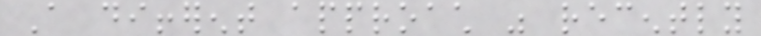A different approach was recently
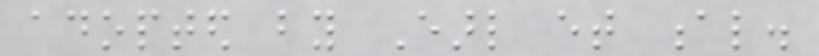adopted by Earl et al.
